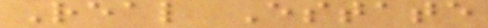Real Estate
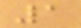1
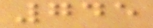745
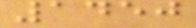1450
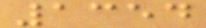1354
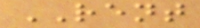RENT
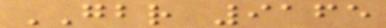GBR 9165
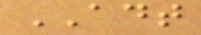ADT
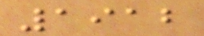1912
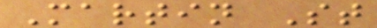Martin St
